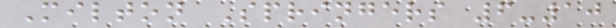Milton Springers 6-10
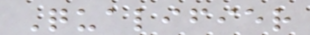Qualifier
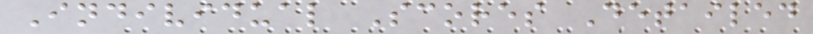Individual Scores Detailed
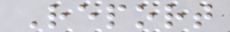Report
